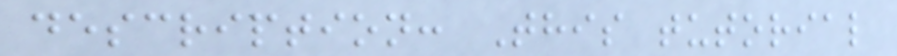description: This tutorial
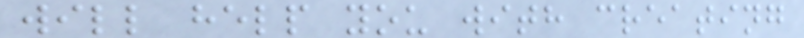will help you with creating
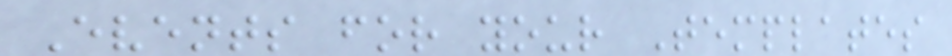Events for your Templates
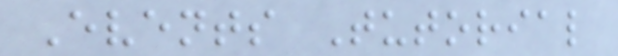Events Tutorial
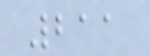211
